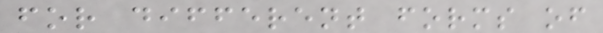for different forms of
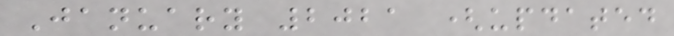January 2021 (updated
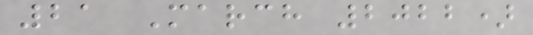21 March 2022)
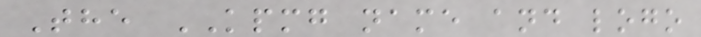The KPMG name and logo
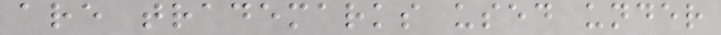are trademarks used under
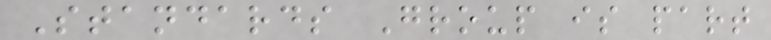Standards Group is part
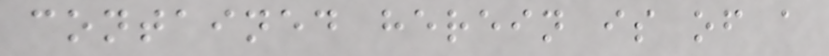contained herein is of a
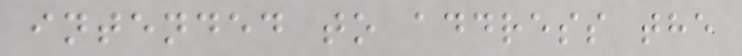intended to address the
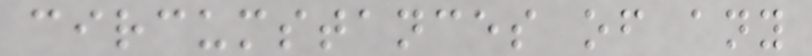circumstances of any
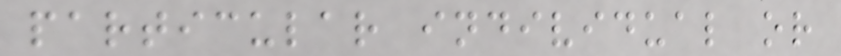particular individual or
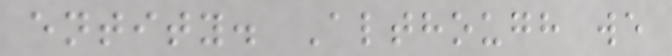entity. Although we
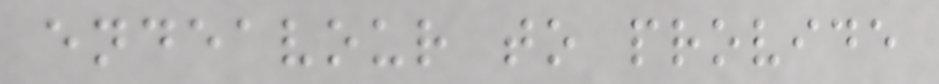endeavour to provide
